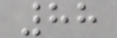88
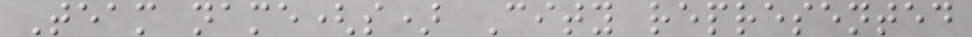Team name(s) City represented
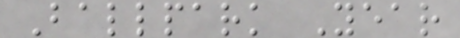Ballpark Year
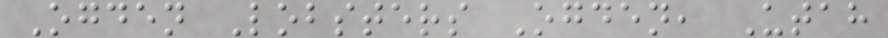Ogden Lobsters Ogden, Utah
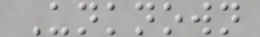Unknown
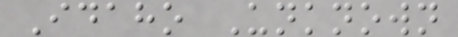Idaho Unknown
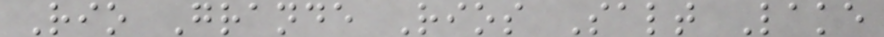Rio Grande Rios Salt Lake
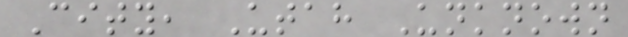City, Utah Unknown
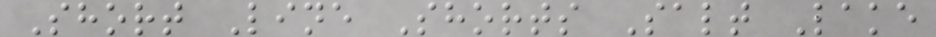Short Line Shorts Salt Lake
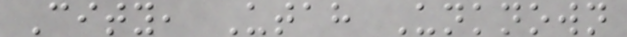City, Utah Unknown
